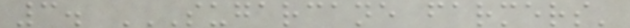3. SUGARCANE FARMERS'
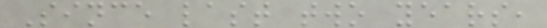Since last two years,
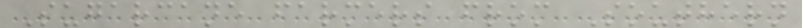Sugarcane farmers from Southern
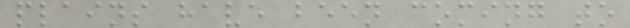plains have been coming to
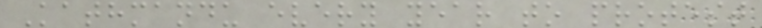Kathmandu every year to protest
